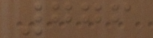776
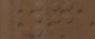7
